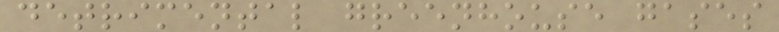detrimental greenhouse gases
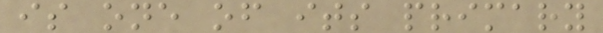is one of its primary
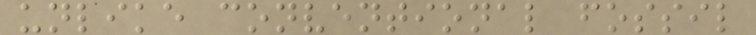unlike conventional fossil
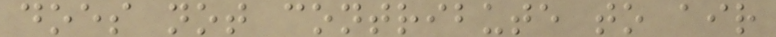does not contribute to air
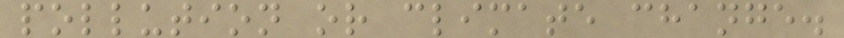pollution or climate change.
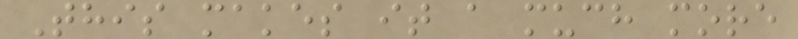This makes it a much more
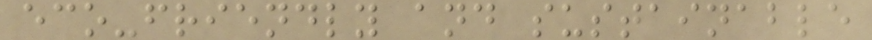eco-friendly and sustainable
